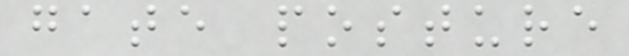gate posture
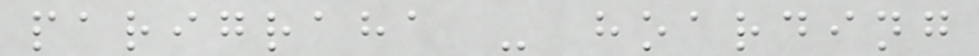parigraha - hoarding
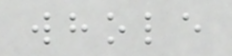whole
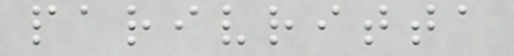parivritta
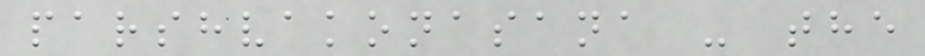parshvakonasana - the
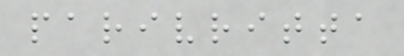parivritta
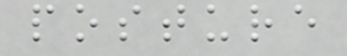posture
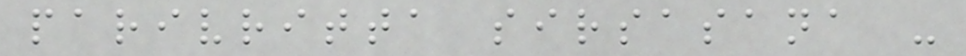parivritta sirsasana -
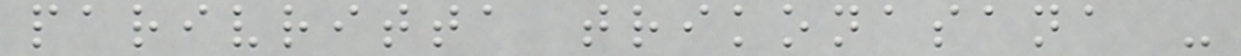parivritta trikonasana -
